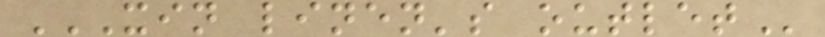XIN LINEN'S OUTLET
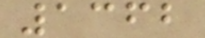1362
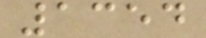1354
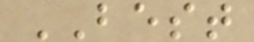BEST
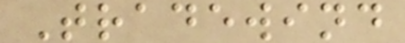Tradewind
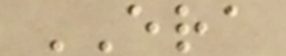ERA
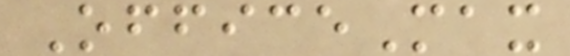OfficeMax
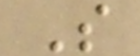S
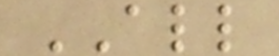ALL
